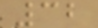32
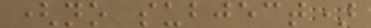(no subject)
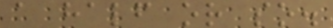a half or so.
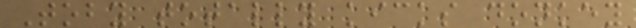Toby totally kicks donkey
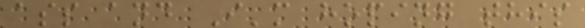ass and I'm hoping this
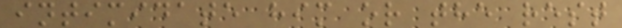intimidate him or the rest
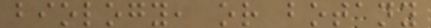biology, or botany
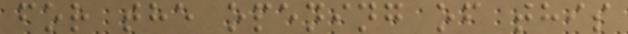for the opening of this
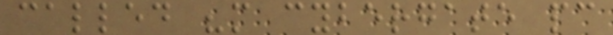called "m cybergate pc
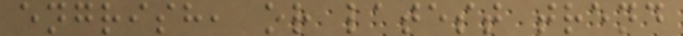engrish, or latest trend
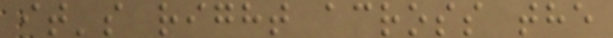it's right across the
